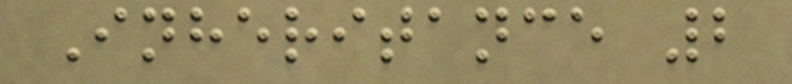Inheritance 2
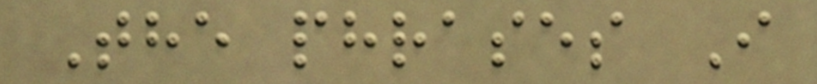The phrases I
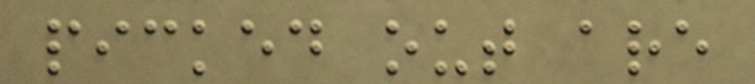picked out are
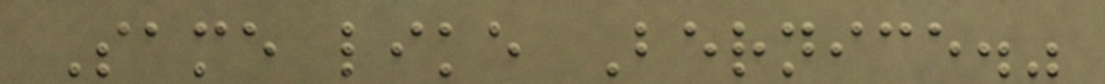Same like Bernice."
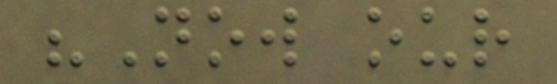"Now our
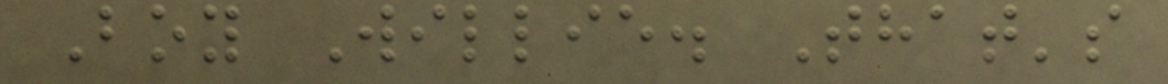Boy Willie. That's
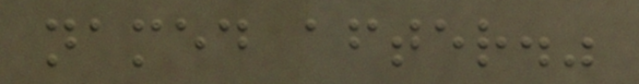named after."
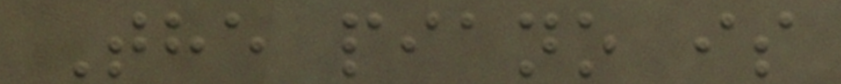The piano is
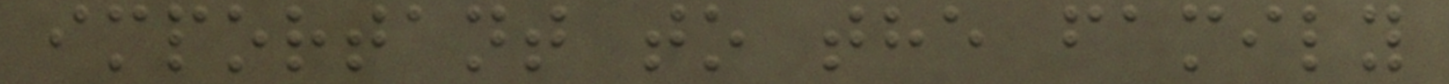important to the family
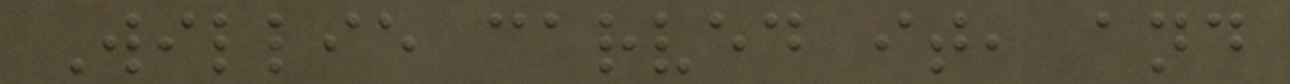Willie carved it, and
